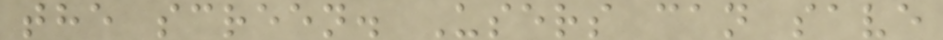the screen. Users can save
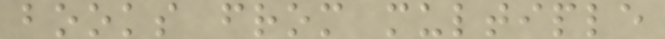books from multiple
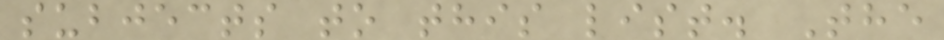subjects to this list. The
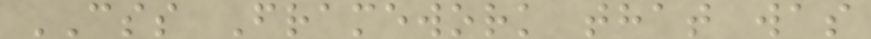CSS Framework that was
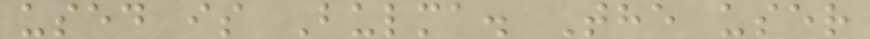used is Bulma. The user
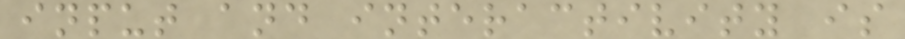input and interactivity is
